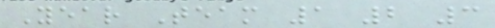Year Team 1 2 3
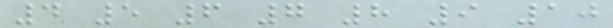4 5 6 7 8 9 10
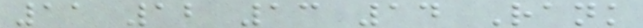11 12 13 14 Rank
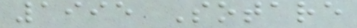1995 Sotare
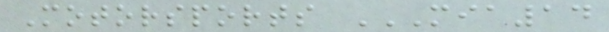Motorsports MIA14
